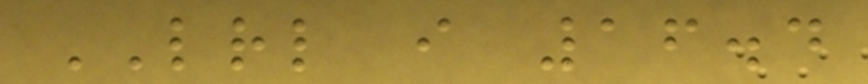LRL i 16.4
